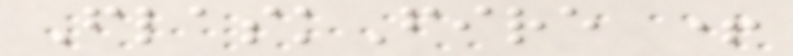FlaskFire +
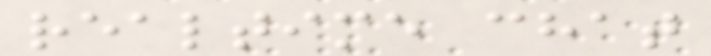realtime chat
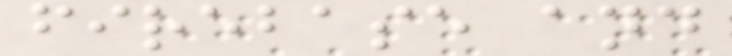firebase and
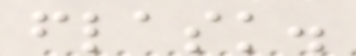flask.
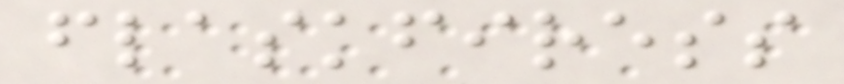flaskfiress
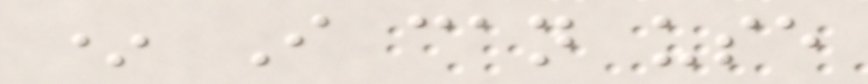* I can use
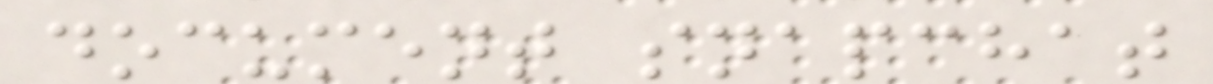document snapchat
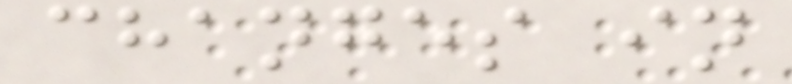changes in
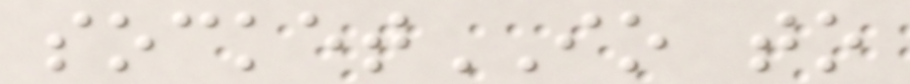socketIO to
